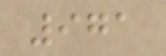971
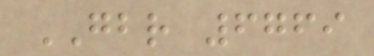GBR 6769
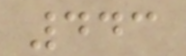443
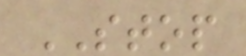STOP
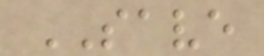SAVE
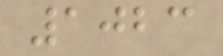1023
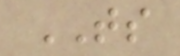TS
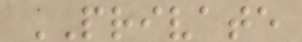PRIVATE
